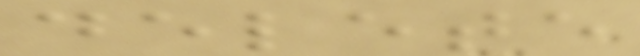delete
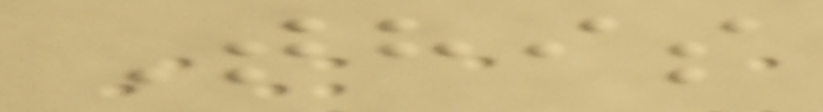This
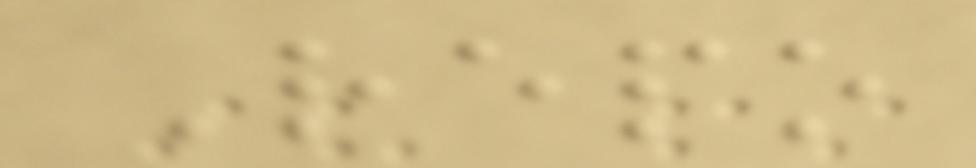Repo
